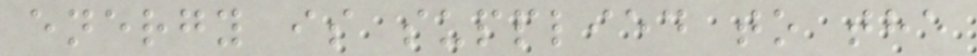energy is supplied to the
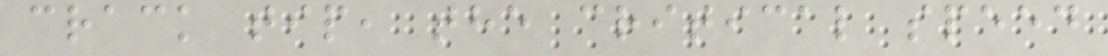crack tip, the critical speed
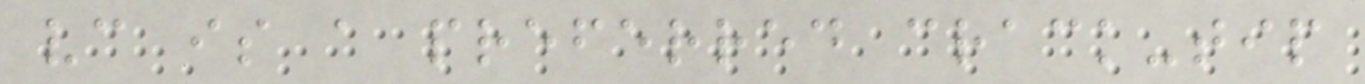vc is a preferred crack-tip
